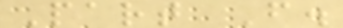Part F.
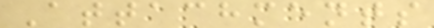Attachments
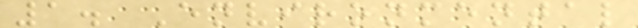1. Environmental
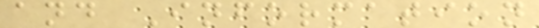and Information
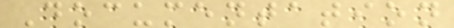Documentation
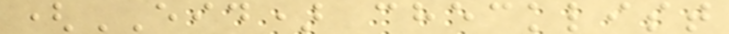(EID) checklist
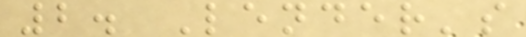2. Lender's
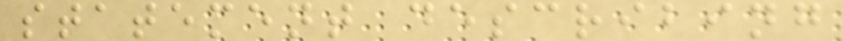statement describing
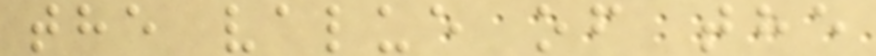the value of the
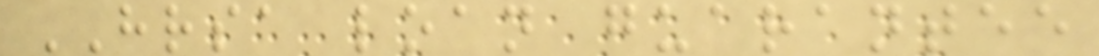HRSA loan guarantee
